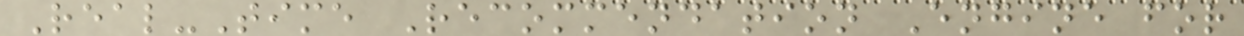Real-Time Recommendation Engine for
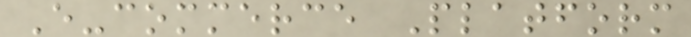E-commerce Platform
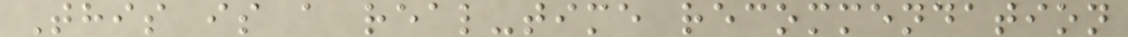This is a real-time recommendation
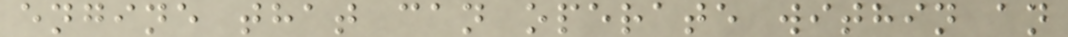engine that can operate within an
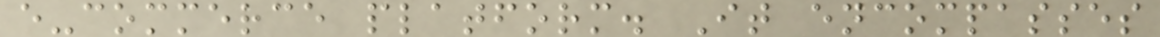e-commerce platform. It encompasses
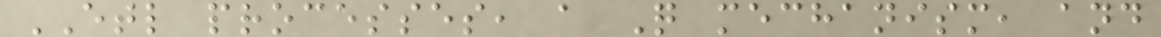ETL processes, a Q mechanism, and
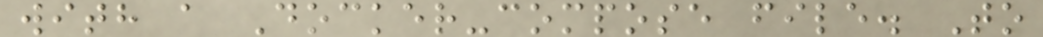with a Docker-compose file. To
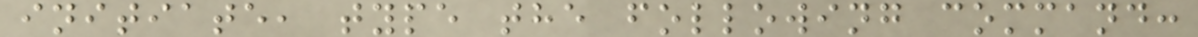initiate, type the following command:
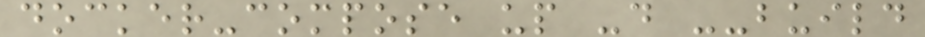docker-compose up -d --build
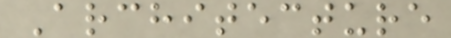Architecture
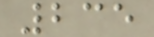235
